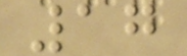17
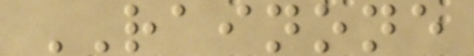RAINONE
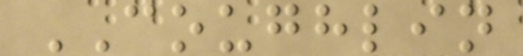COUGHLIN
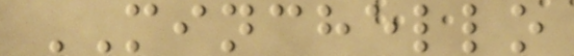MINCHELLO
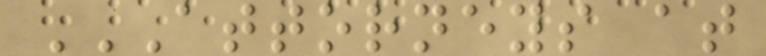ATTORNEYS AT
